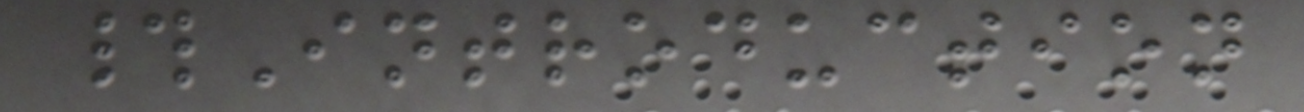#Introduction
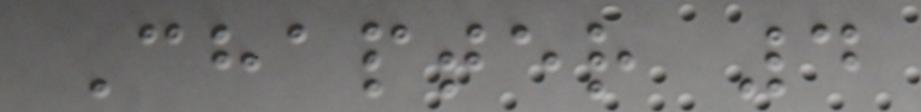Chapter 4
